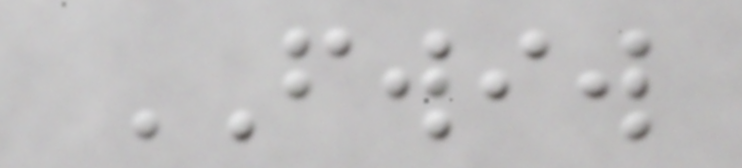FWIW
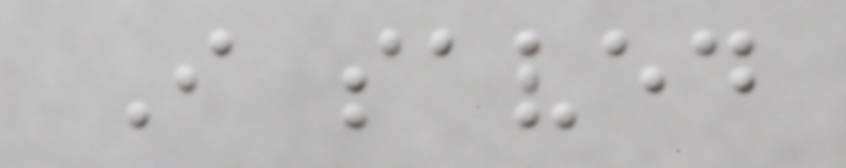I saved
